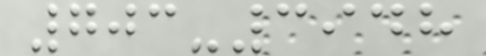703-3948
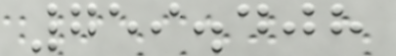759.408
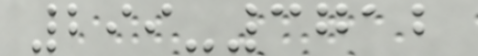299-3712
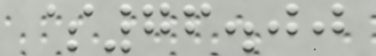$76.00
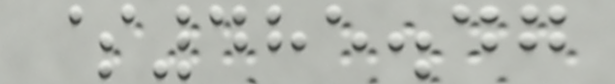$485.47
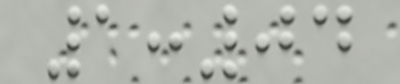1:04
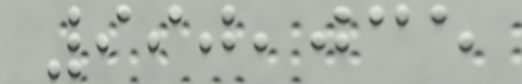990,035
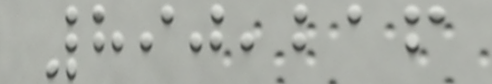890,216
